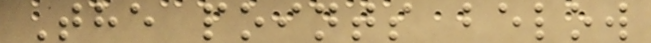The points below
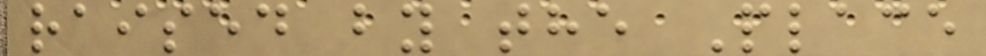raised by the Place
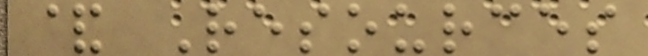& Resources
